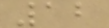12
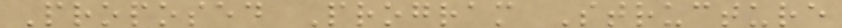Proposed Program Structure
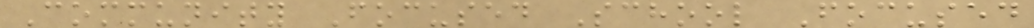Community Focused School Focused
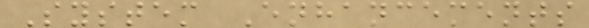System Enhancements
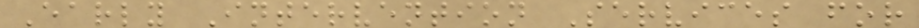Early Intervention Services for
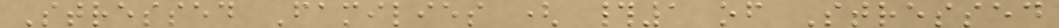Stressed Families ( #1 of Stressed
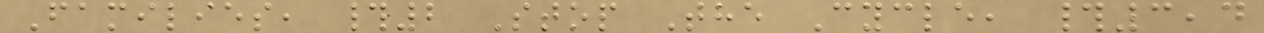Families, #2 Stop The Cycle, #3,4
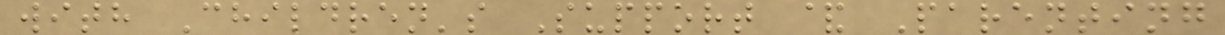with Children's Support & Parenting
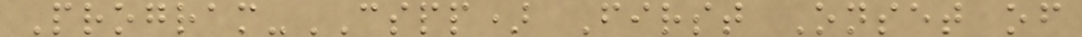Program-CSPP) First Onset of
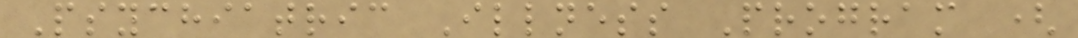Psychiatric Illness Program (
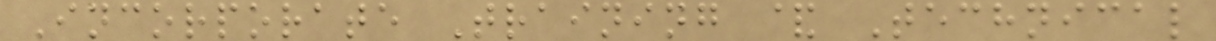Incorporate Training & Technical
